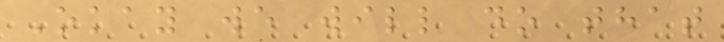Okay we will do that
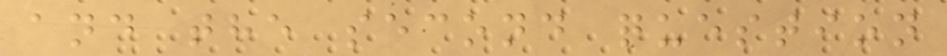and the second question
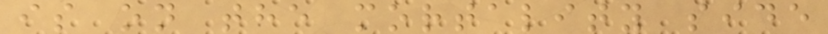is on the mortality side
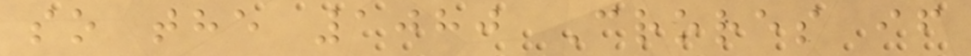so the 1080 Crores if
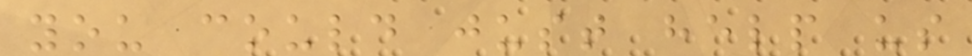you could just help us
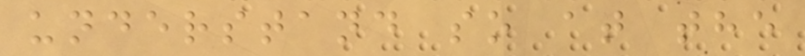understand so at the
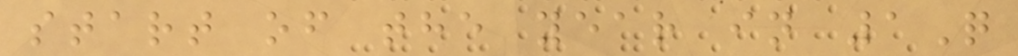start of the year in 1Q
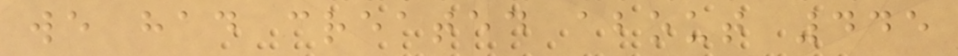we had created about 445
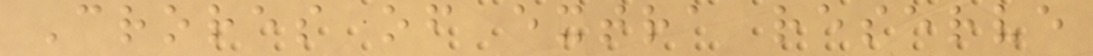Crores of extra reserve
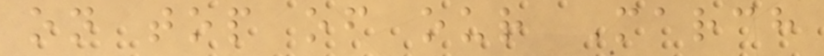on top of our March
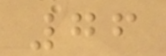76
